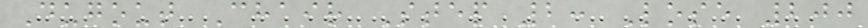Dugout Chair Step 2: Lose 200
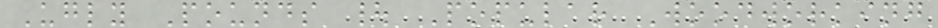Ugly Pounds | Popular Woodworking
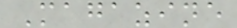Magazine
